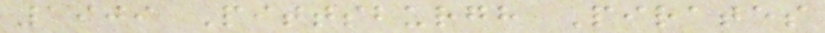1909 Pittsburgh Pirates
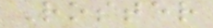Roster
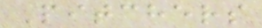Pitchers
